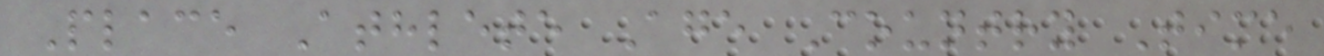Place Athlete Age Country Time
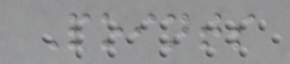Points
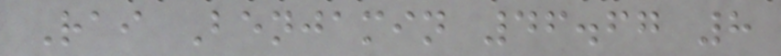Rai Benjamin 46.67 8
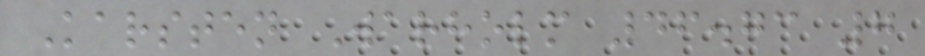Karsten Warholm 46.73 7
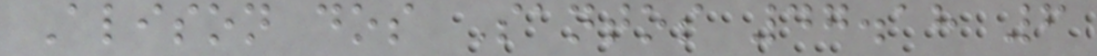Alison dos Santos 47.18 6
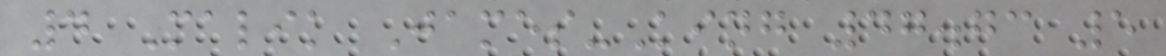4 Malik James-King 47.73 5
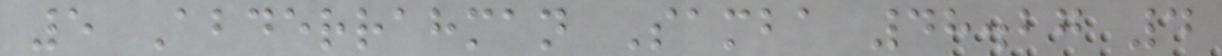5 Abderrahman Samba 48.27 4
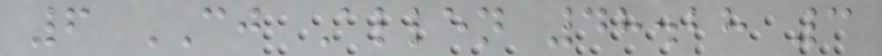6 CJ Allen 48.28 3
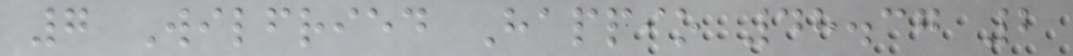7 Wilfried Happio 48.37 2
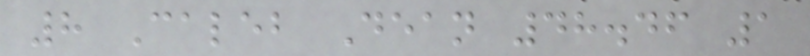8 Caleb Dean 48.46 1
